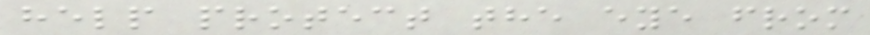help protect the eye from
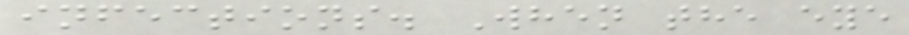infections. When the eye
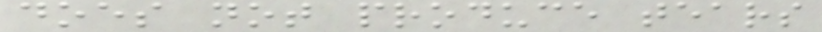does not produce tears
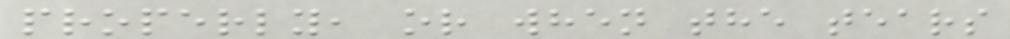properly, or when the tears
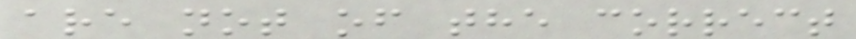are not of the correct
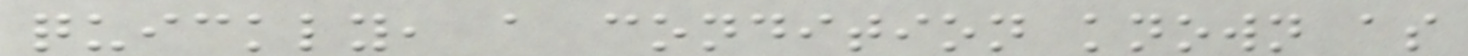quickly, a condition known as
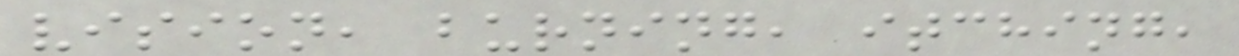vision, burning, itching,
